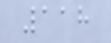118
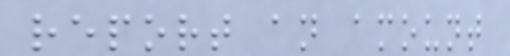report an amount
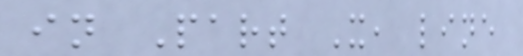in Part X, line
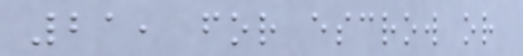21, for escrow or
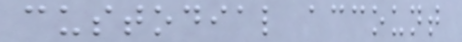custodial account
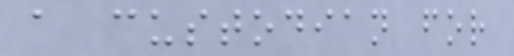a custodian for
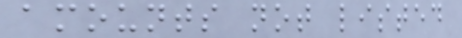amounts not listed
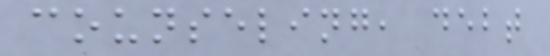counseling, debt
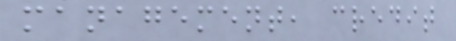management, credit
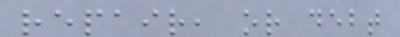repair, or debt
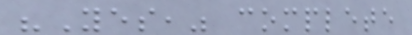"Yes," complete
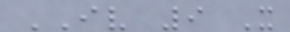IV 9 X
